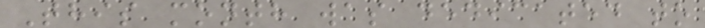This month was dedicated to
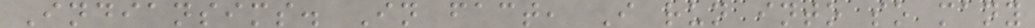Indiansims. In fact, I run into so many
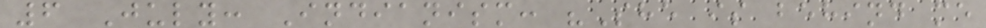6 July: Indianism: "She is behind me
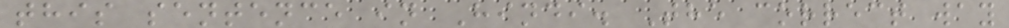this sentence in Hindi. The correct way
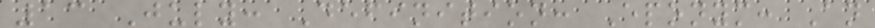13 July: Definition: Eponym: An
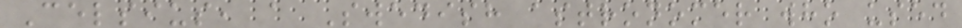Celsius, a Swedish astronomer who used
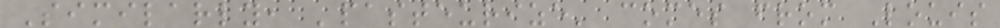Similarly, 'pasteurize' comes from Louis
